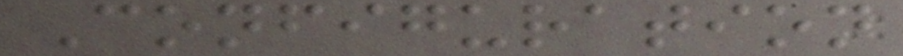Configuration
